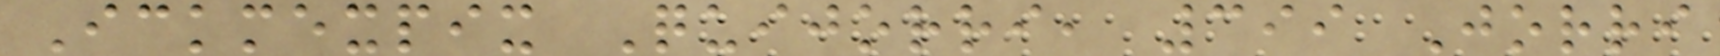Ickmexpix Quijorri, 399 Jorri
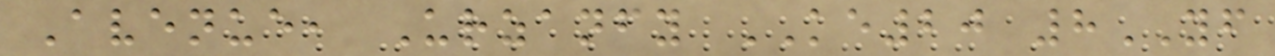Avenue, Urzanfy KE20 8YF
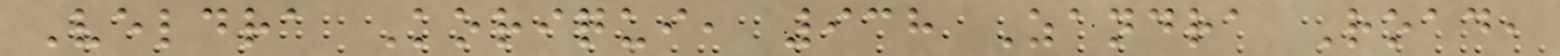Veldra Koriqui, 938 Zandra Road,
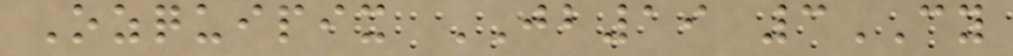Ozquipix JB19 3CY
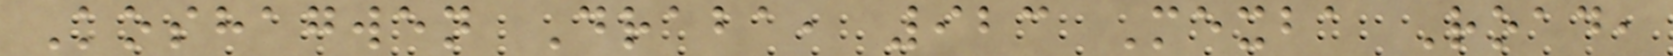Koshagwen Draba, 923 Mexba Road,
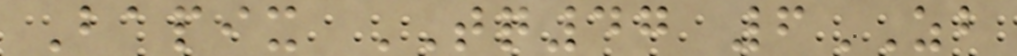Bapix TQ47 6ZB
